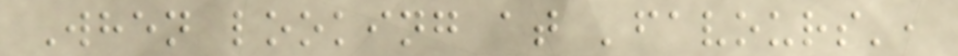When looking at 'favours',
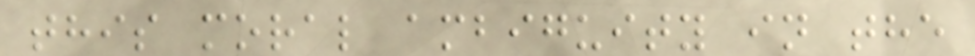this moral ambiguity in the
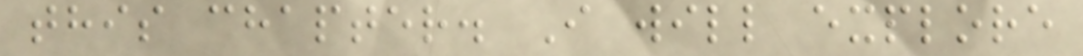this chapter. I will explore
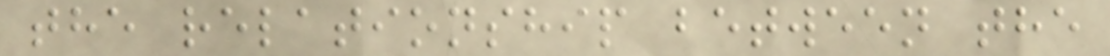the relationship between the
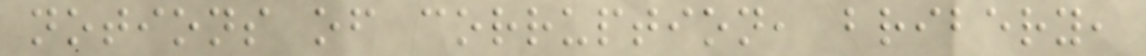notions of corruption, bribery,
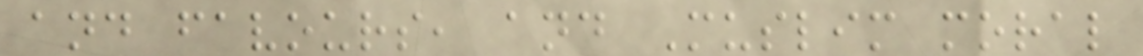and favours, and Muslim moral
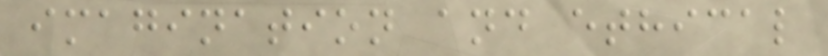imagination and ethical
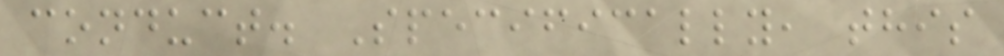conduct. Specifically, this
